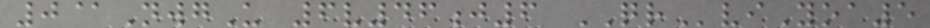0@NwgU 6v46j6 QRviYoa5
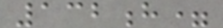132h=
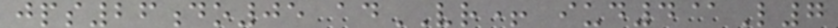jps26do05 adVR+ iud4@L7
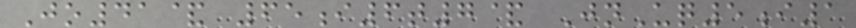Jo41& 65i6t7& JnUq5i1
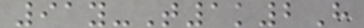91y-T1k2H
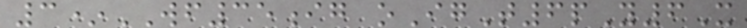3*WF35ig oIgT6pY6X
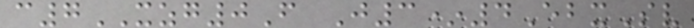c7XZG0F J3*4EbxSv
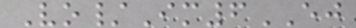Vo/Im6EJ
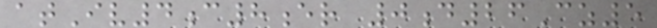atIv4c8er 0d26Cz5
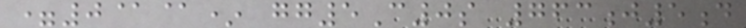=0@@* gg5C0s 763j5d
